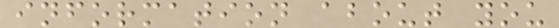information about you
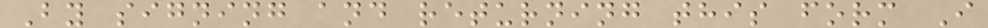By signing and returning this form I
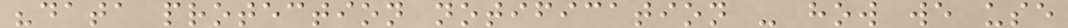"data protection notification - how we use
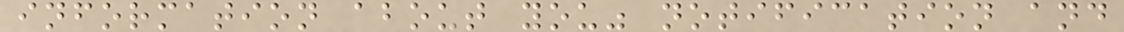information about you" notification and
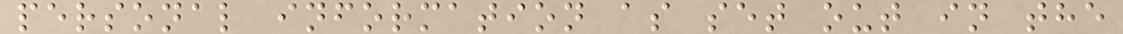personal information as set out in the
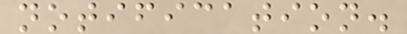notification.
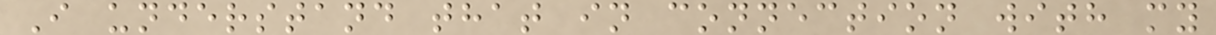I understand that in connection with my
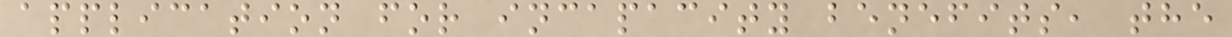application for incapacity benefits, the
